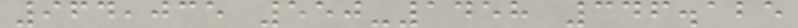964,035 550-1458 346.125
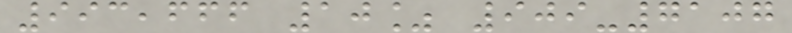993,666 10% 909-7107
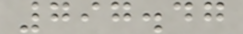797.47
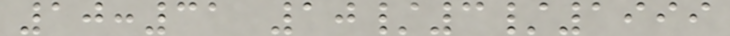10:31 10/3/1999
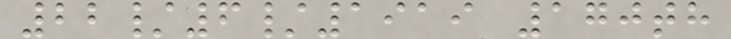22/6/1919 170th
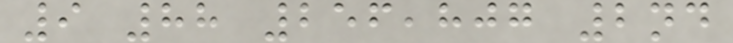9 88 256,807 2nd
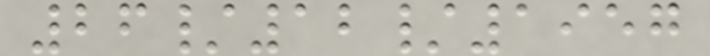26/12/1957
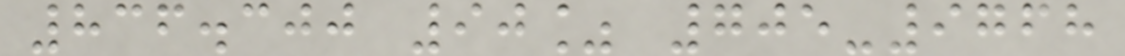836.300 90% 705-9768
